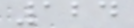124
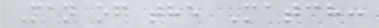Man of the Match:
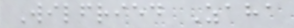Wilfried Zaha
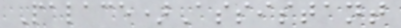Palace)Assistant
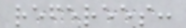referees:
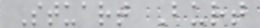Stuart Burt
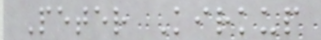Peter Kirkup
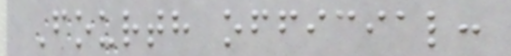Fourth official:
